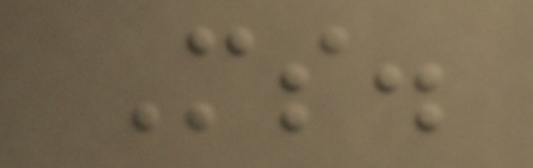Ms.
